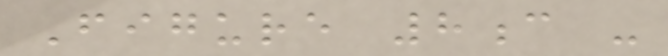Figure 8c -
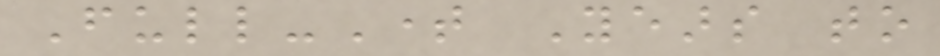Full-Time Years to
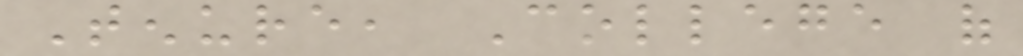Tenure, College of
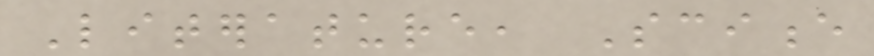Literature, Science
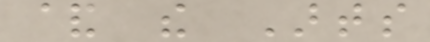& the Arts
